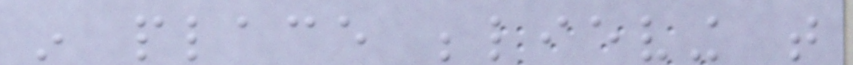in place believing that
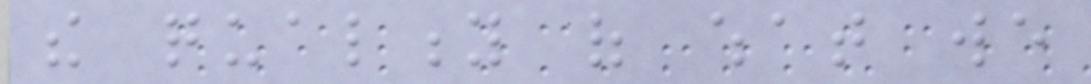the quality of what we
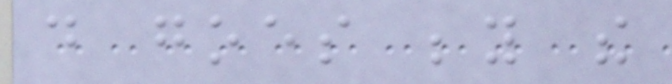do goes beyond the
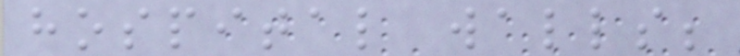hospital walls;
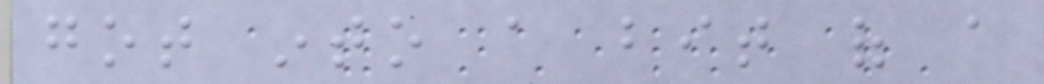got into a bit of a
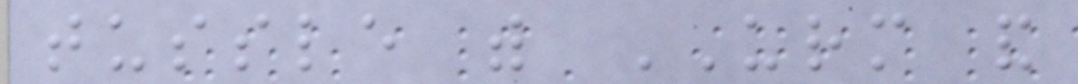tussle with URM and
